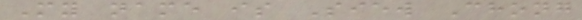My name is Siew Chong
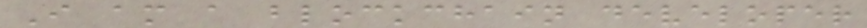I am a blockchain developer
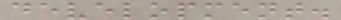development.
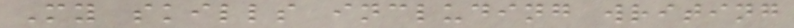My skills including writing
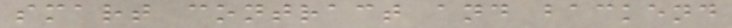smart contract and backend
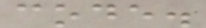code.
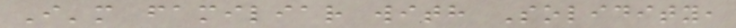I'm familiar with Solidity,
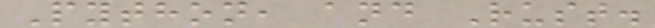Python, and Rust.
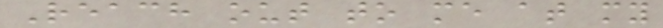Reach out to me at my
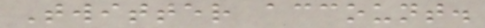Twitter account.
